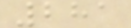281
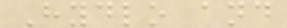Hydlo and
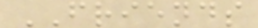FRIENDS
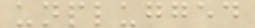unplugged
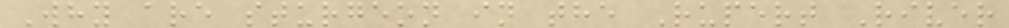Why are sturgeon in the Rupert River
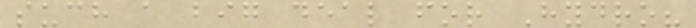such a big deal for Hydro?
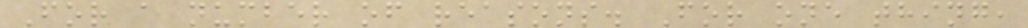For a number of reasons. For one thing,
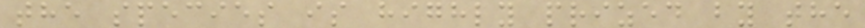the species is highly prized by the
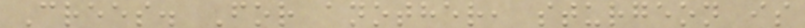Crees. For another, sturgeon is
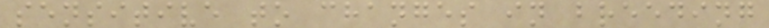sensitive to changes in breeding
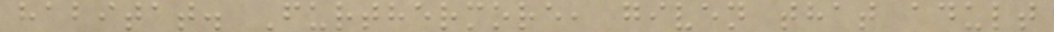habitat. Furthermore, given that adult
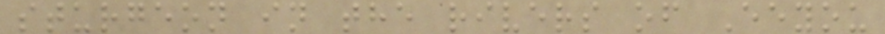sturgeon in the rivers of Eeyou
